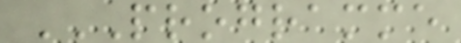PROGRAMME
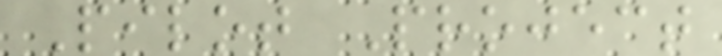Pilot Project
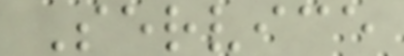Service
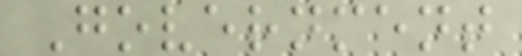Government
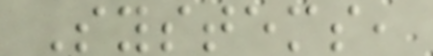Systems,
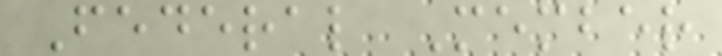Federal Member
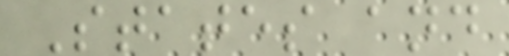States and
